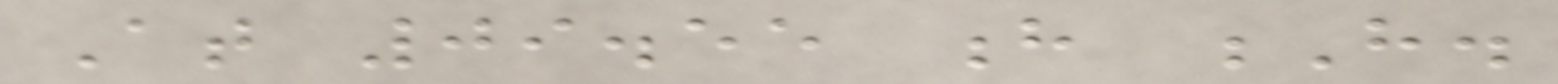At 09.55 h H.
